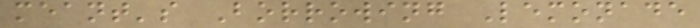meant's Borrowing Lemonade
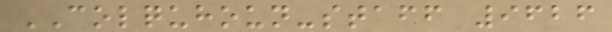COLQUHOUN-staff 9626
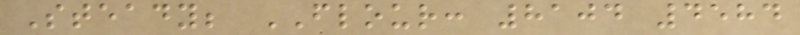Steady; FLOUR: 8104 4584
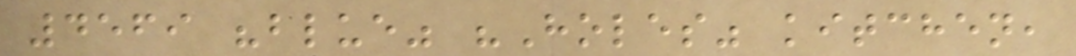4569 "blue" "Holes" kitchen,
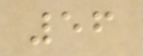56
